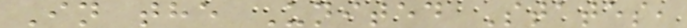In the United States,
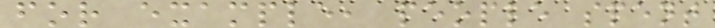for example, people spent
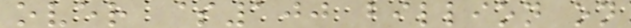over $100 billion on
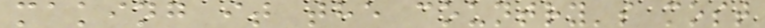making it the country's most
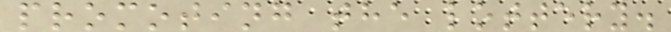promoting the lottery.
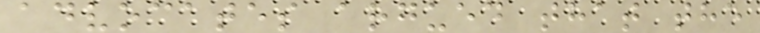advocates argued that the
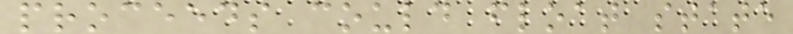proceeds could float state
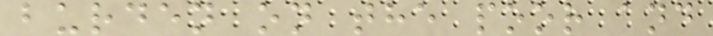burden on the poor and
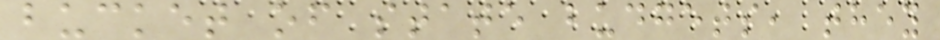bucket of state budgets, they
